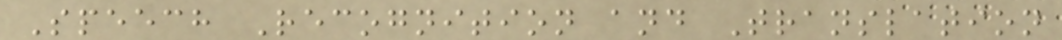Speech Recognition and Translation
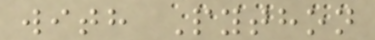with Python
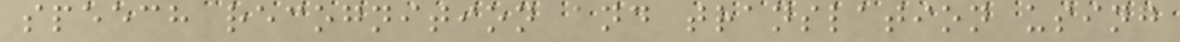speech recognition and translation using
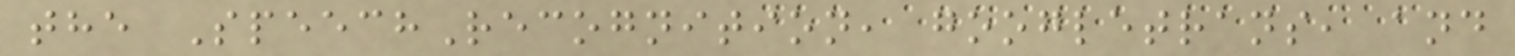the SpeechRecognition, googletrans, and
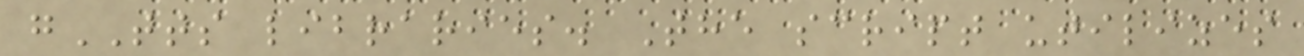gTTS libraries. The script utilizes
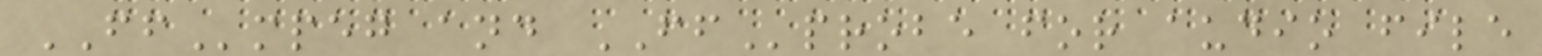FFmpeg and FFprobe for audio file
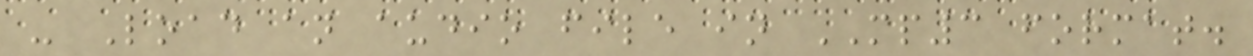- Load an audio file in MP3 format.
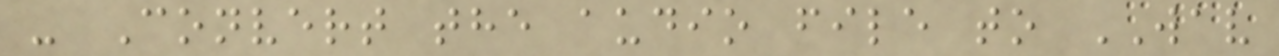- Convert the audio file to WAV
